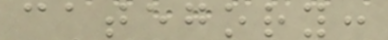category:
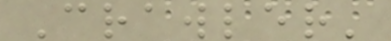Crawler'
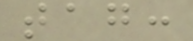tag:
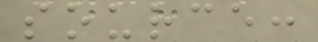source:
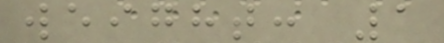weight: 1
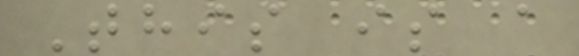This is a
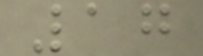17
